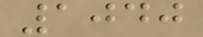1040
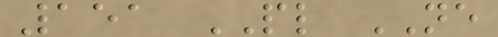151 PL NE
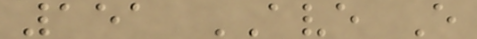151 AVE E
